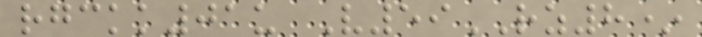rgckk01u V59RZ8*
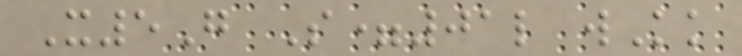X5G S=01l wKk
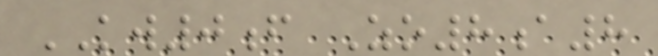KW0f Zo8a8
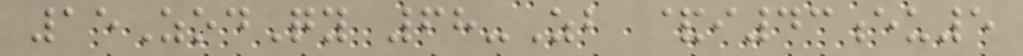15ZodQy 68-Zb &i43eu5
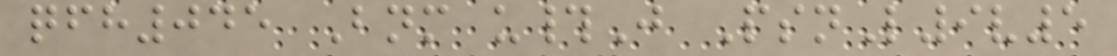qfh045 Bnm u#J PsnL9v5
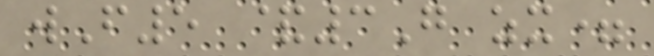wF5 &3G zx=
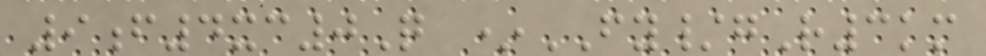9f4xc0Q *FY/gR3km
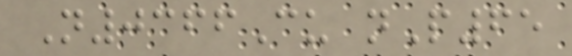N0366Cu nP65
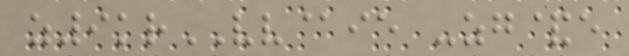z9krVV@ie -zg&e
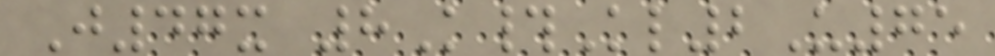J47x 8K#Kl2U75
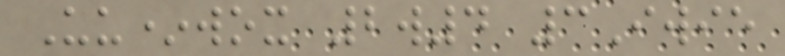Uu*wox 2w4 3Iwie
